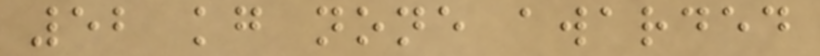52 kg none awarded
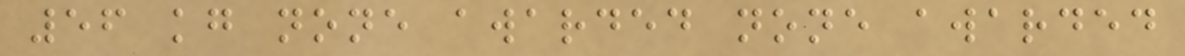56 kg none awarded none awarded
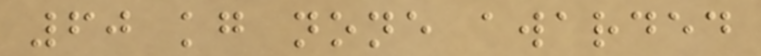60 kg none awarded
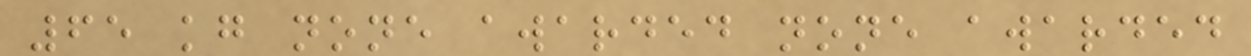65 kg none awarded none awarded
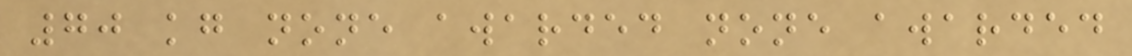70 kg none awarded none awarded
